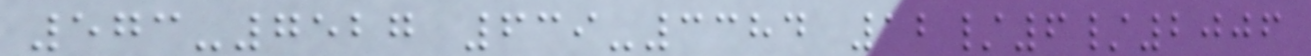573-7527 639-3384 12/6/2006
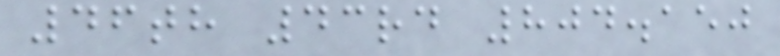46th 43rd 804.150
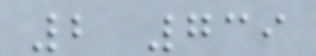2 739
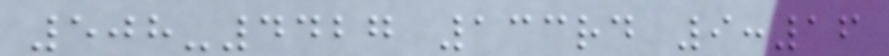508-4427 133rd 9:16
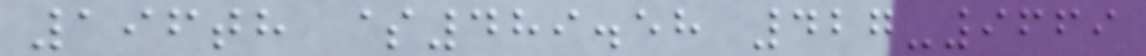196th $489.58 427-9669
